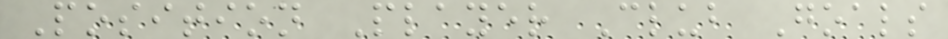Position Player Club Goals
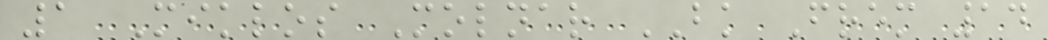1 Miklos Molnar BK Frem 14
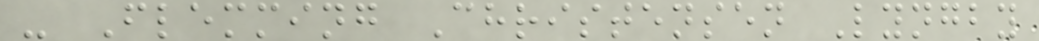- Flemming Christensen Lyngby
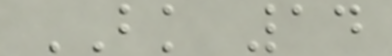BK 14
